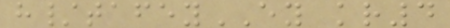h/tafeyEY kr4
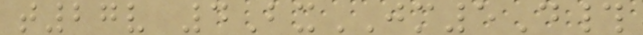t27v 4BxJM5D#
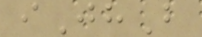iJhB
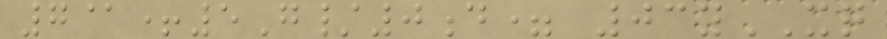7@+5G/0d= 03yXQ
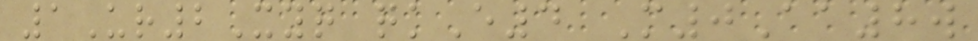1Ur2Xyq qkE4 M0Aa8w
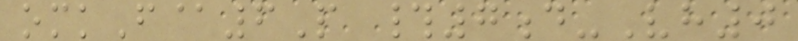omkF@6P #7d-Vh0
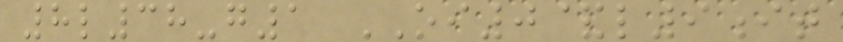8l38-g1 OI0&l9it
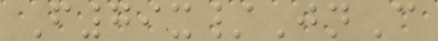F79x/JnC
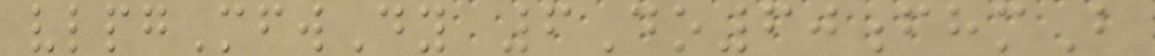vlpgMfwDy 6Do60fhmB
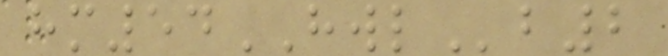hm54HWLb2
